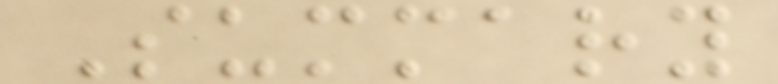Summary
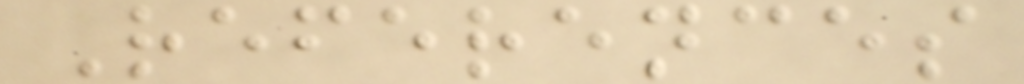References
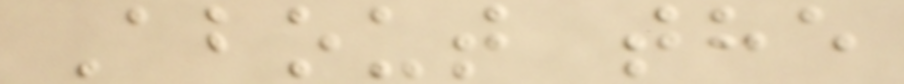About the
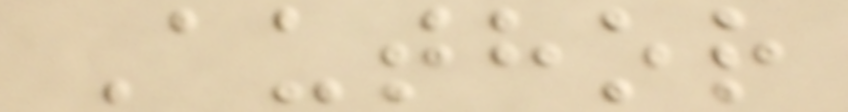Author
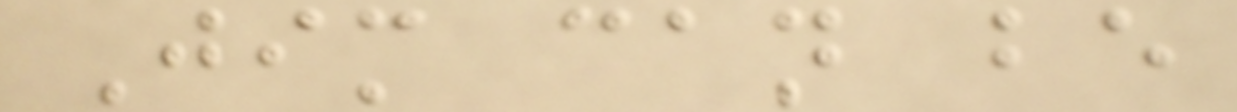Jim can be
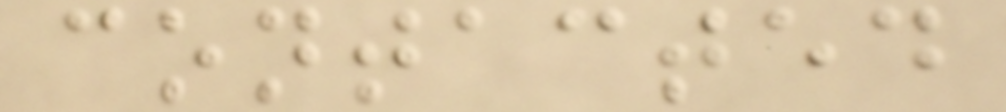contacted
